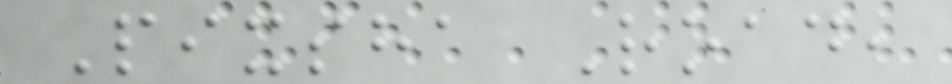Pixsha Road,
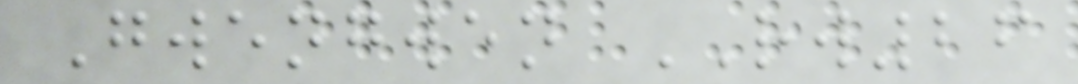Gwengwen RW26
